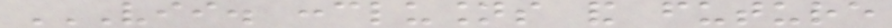VII. CONCLUSIONS AND FUTURE
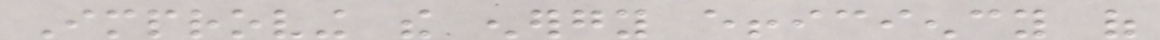Improving the energy efficiency of
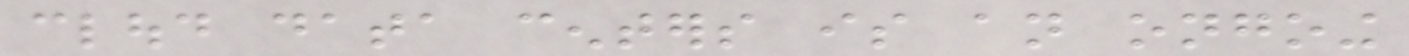cloud data centers is an ongoing
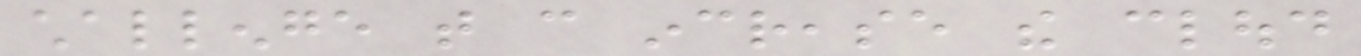challenge that can increase the cloud
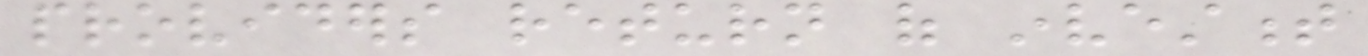providers return of investment
